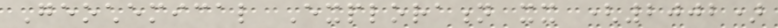Geochemical Exploration xx (2002)
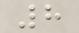8
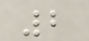2
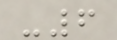-6
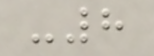-8
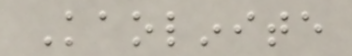Kaolinite
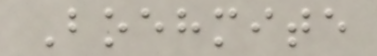Boehmite
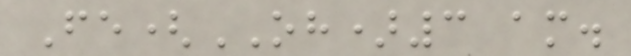Fe(OH)3 am.
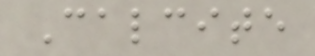Calcite
